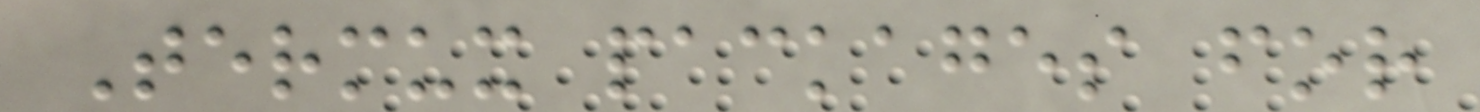Termux packages for
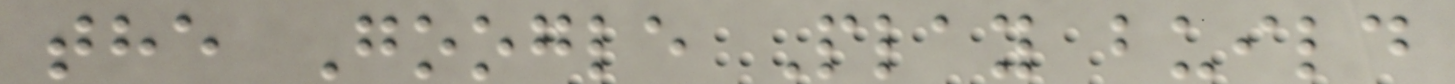the Google Play build
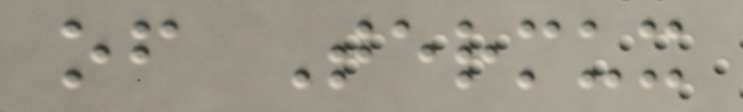of Termux
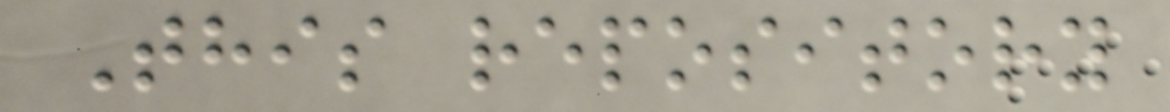This repository
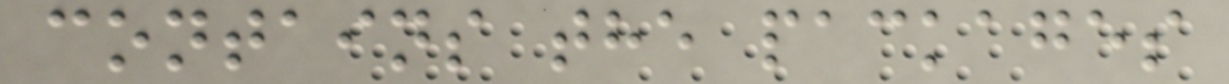contains the packages
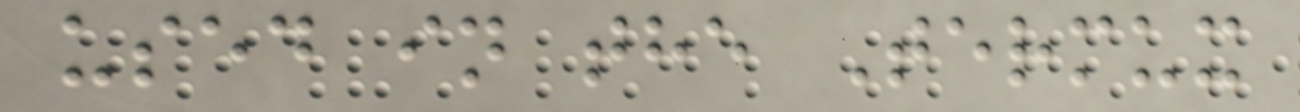used in the Termux
